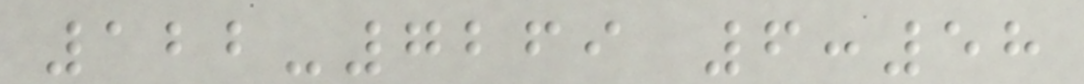122-7269 6:58
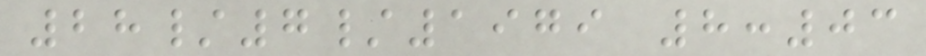28/7/1979 8:03
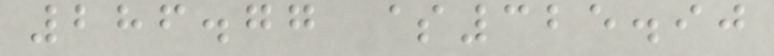286.77 $325.90
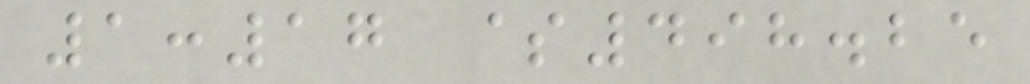1:17 $498.25
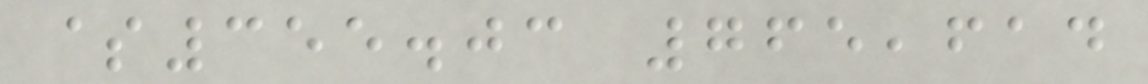$355.03 765,614
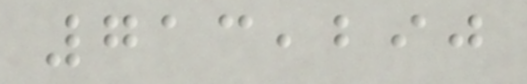713,290
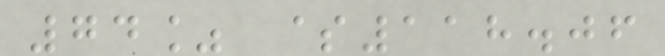74% $118.06
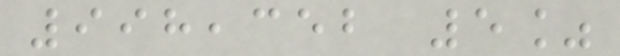998,352 5%
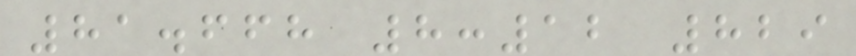81.668 8:12 829
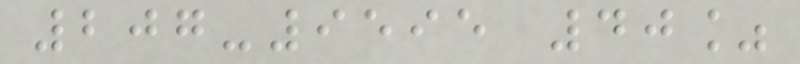207-9595 40%
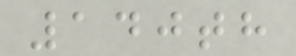140th
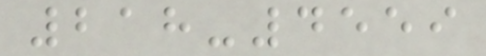218-4559
